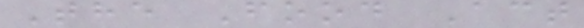The Food Act
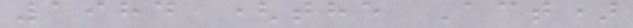1984 (the Act)
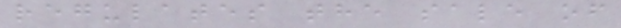regulates the sale of
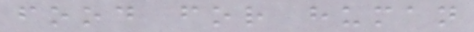food for human
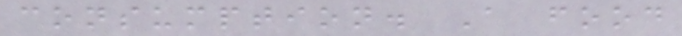consumption. A food
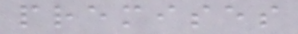premises
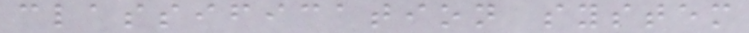classification system
